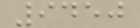9450
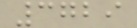3729
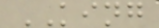KING
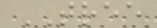TREE
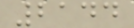2144
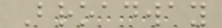Broadway
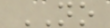NO
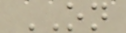ON
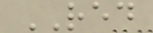RED
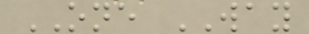ONE WAY
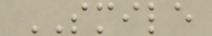SMILE
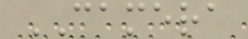CAMERA
